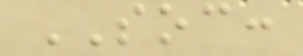SOC:
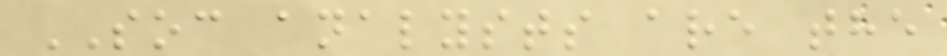SOC analysts are the
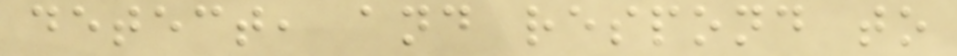detect, and respond to
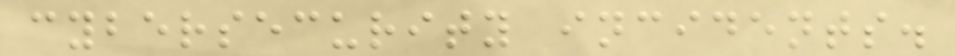cybersecurity incidents.
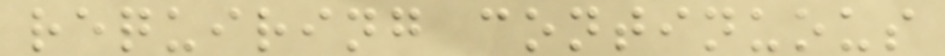requiring continuous
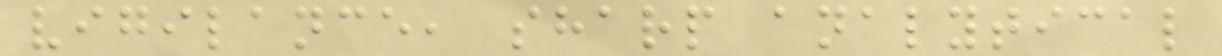vigilance, sharp analytical
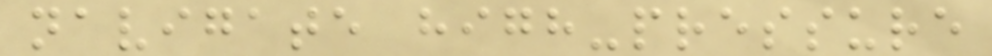navigate high-pressure
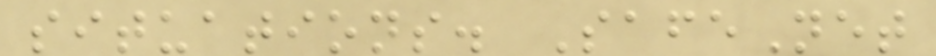situations. SafeNet
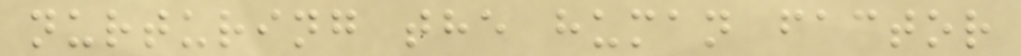nurturing the human factor
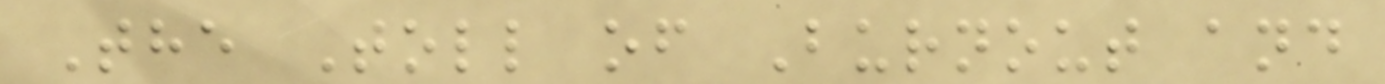The Toll of Burnout and
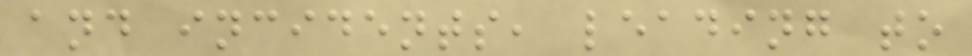and incidents, leading to
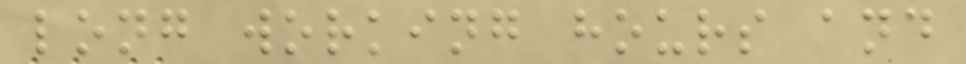long working hours and
